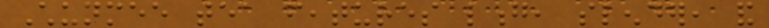Chunmee tea features long, slender, and
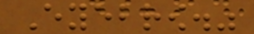Eyebrow."
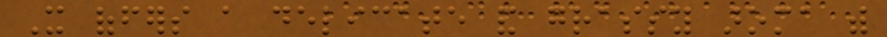It offers a delicate and grassy aroma with
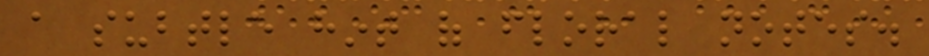a subtle hint of floral notes.
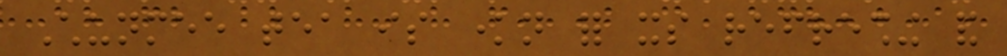Chunmee tea is known for its refreshing and
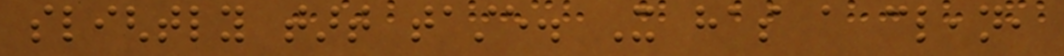slightly tart taste. It has a clean,
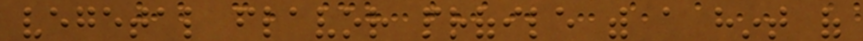vegetal flavor profile with a hint of
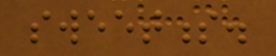sweetness.
